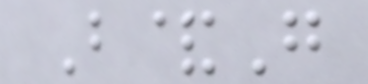B&G
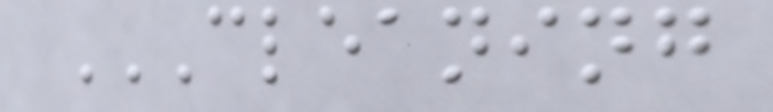CLEANING
